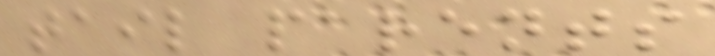tail parents
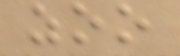zoo
